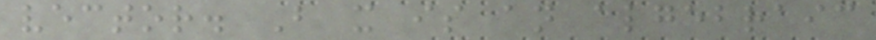vector. But it is an algebraic
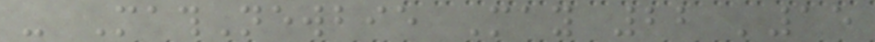- MathNewbie May 22 '15
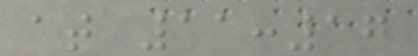at 11:17
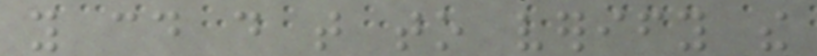you could do that to verify the
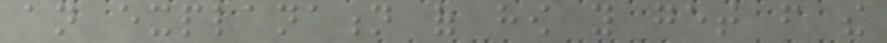an explanation of how you get from the
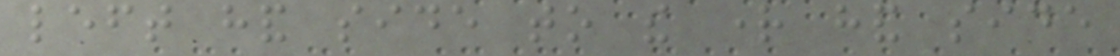left hand side to the right hand side
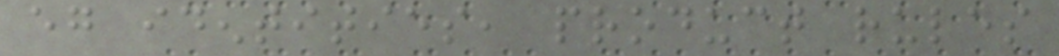eg identities, product rules
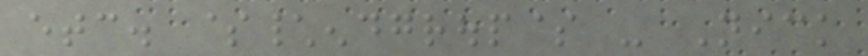etc. $\endgroup$ - Nick
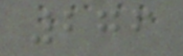276
